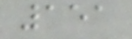151
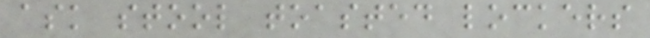ask stool toasted lockers
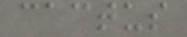cactus
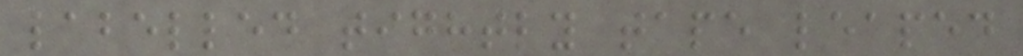labelled tightly tape leaped
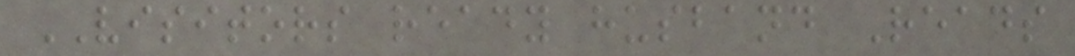VISITORS ready husband Reads
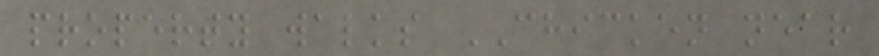property walks CHICKEN near
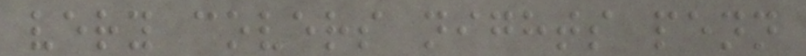very covers nights penn
